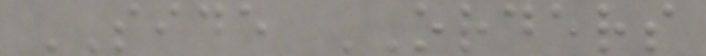SIDE ORDERS
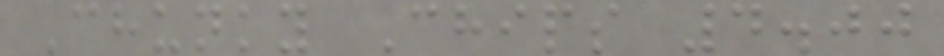Chunky Chips 4.00
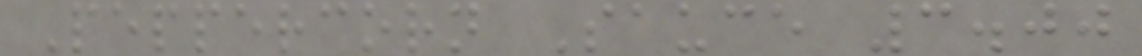Peppercorn Sauce 3.00
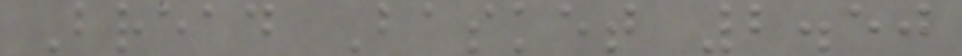Bread Basket 2.50
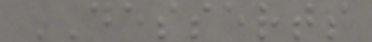DESSERTS
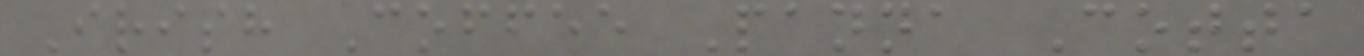Irish Coffee Panna Cotta
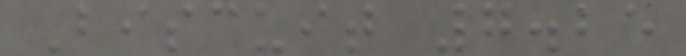Biscuit 7.25
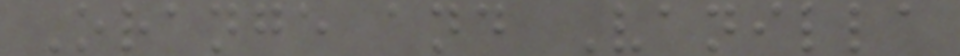Orange and Vanilla
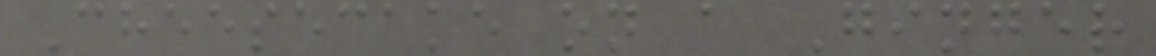Cheesecake on a Ginger
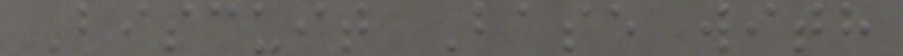Biscuit Base with
